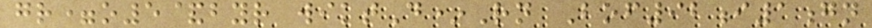gr=o5&byr wiktD*Rn Bof92i1gn
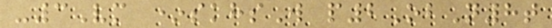-3Vm *skhsW p2ObN8t
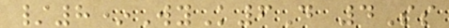/8*WyK6D 4Ss
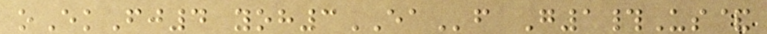oEkFj4 yoh3EAf G1#Us&
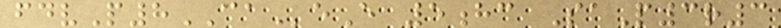fdvP8CAeE 5hc SaP3r3
